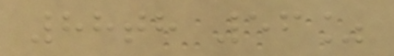88th 56%
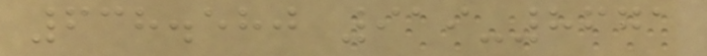638.580 919-8671
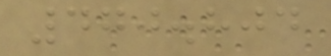470.804
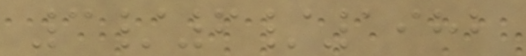3/6/1982
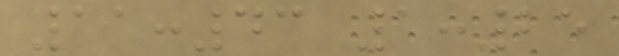11:43 1:25
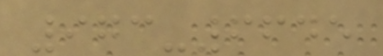973-6645
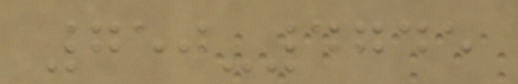750-4745
